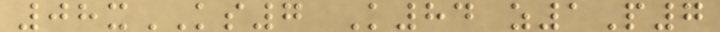08xKS7 K84 z1P7
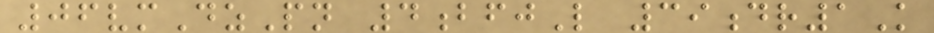06vmDzPn 4bfjL 39dr1K
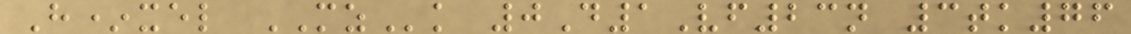H*xel MZk 0D1Vf23n 3tk76
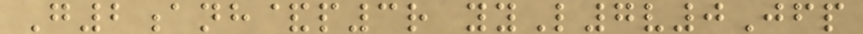G2anh&p3r yyL7v0Jfp
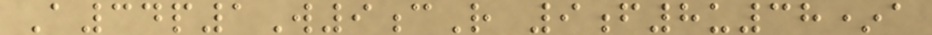A34p1W9cR 9f8u38*a
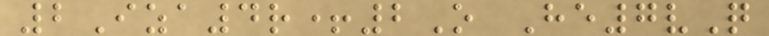2Iza4r+2O He7vQ
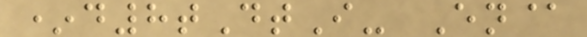*d8tDtI- En@
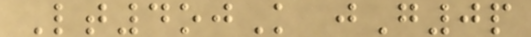Lt4ojK jG0p
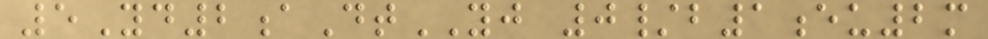5Yd2aDtYJ 0/b1eu2m
